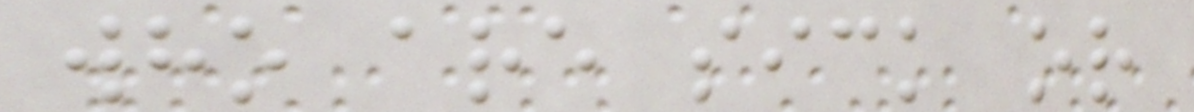who are sick or
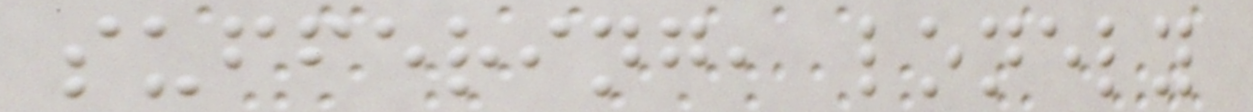suffering, lonely
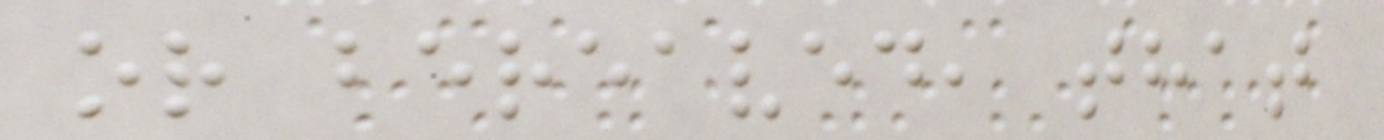or bereaved, that
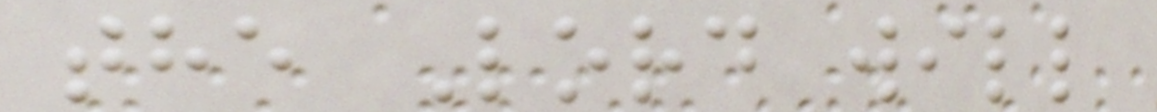the Lord will
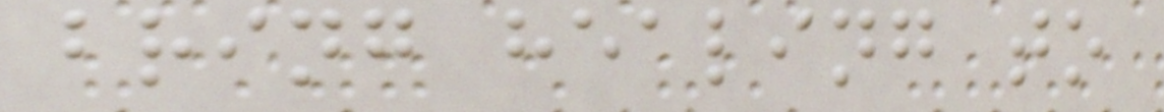bring healing to
